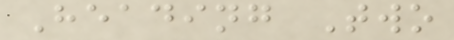Heading Two
